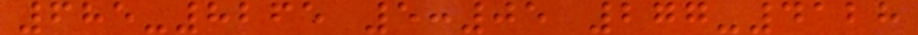685-8265 5:05 277-4128
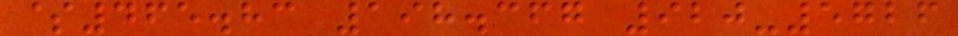$465.83 198.367 920-5726
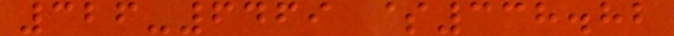326-6469 $338.82
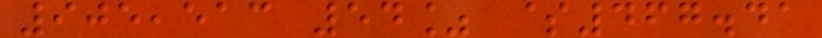905,513 54% $467.41
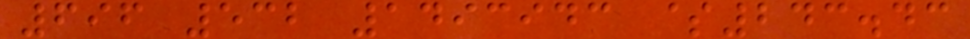696 532 1493943 $243.43
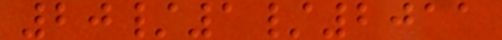20/1/2011
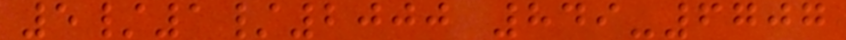5/1/2000 849-6707
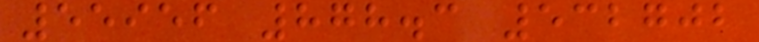55956 878.3 532702
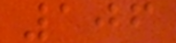106
